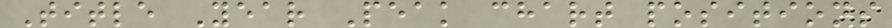Title Year Peak chart positions
